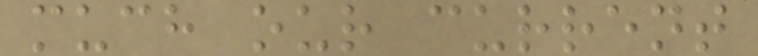much our current
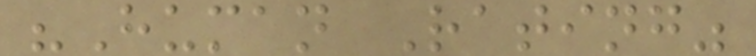"Human Rating"
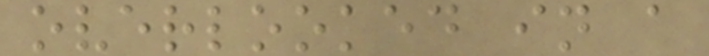overlooked in a
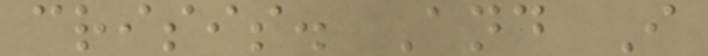crisis. And I
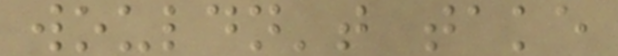wouldn't take
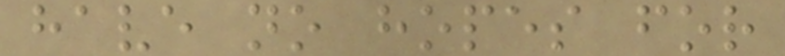have no hopes for
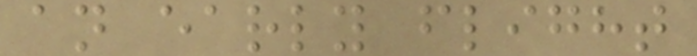an early flight
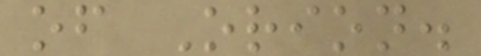of Orion.
